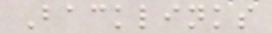Backlinks
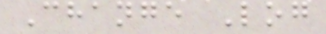Change Log
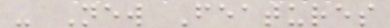- New Features
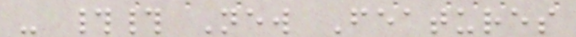- ## New Features
